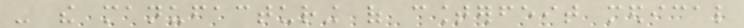- the manufacturing of counterfeit medical
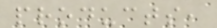products,
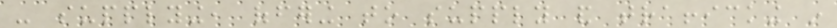- supplying, offering to supply and trafficking in
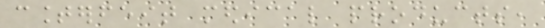counterfeit medical products,
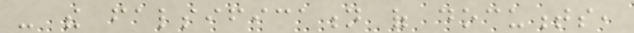- the falsification of documents,
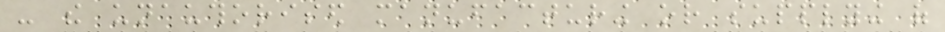- the unauthorised manufacturing or supplying of
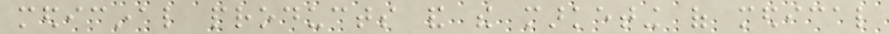medicinal products and the marketing of medical
